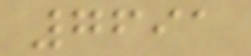7691
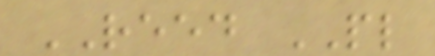REED PL
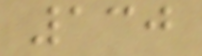130
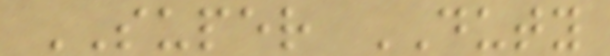SUPER DUTY
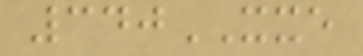340XXE
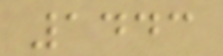1443
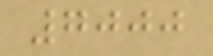7000
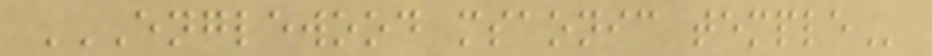ENGLEWOOD MSAONIC TEMPLE
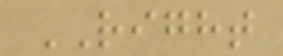RIGHT
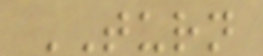TURN
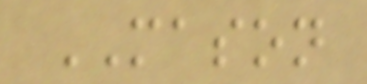MASON
